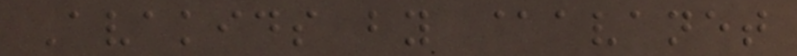Avakids by @avanet
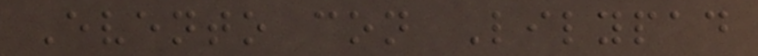Evento con Lilypad
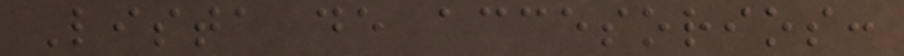Lista de accesorios:
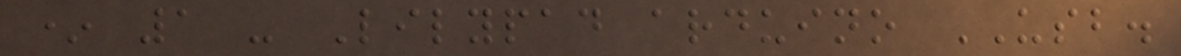* 1 - Lilypad arduino USB.
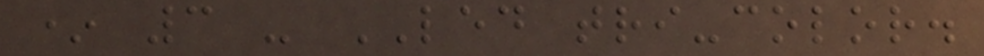* 3 - LED tri-color.
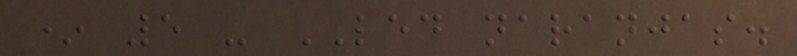* 5 - LED naranjas.
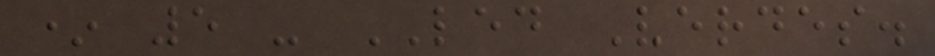* 5 - LED Verdes.
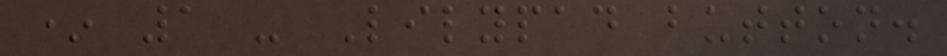* 1 - Lilypad button.
